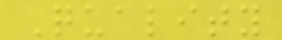Quality
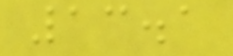13.1
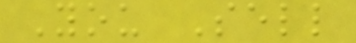You Sell
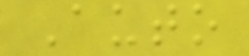Auto
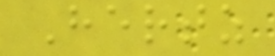Hertz
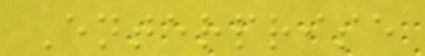Enterprise
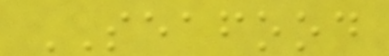SEAFOOD
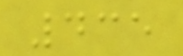435
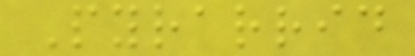Pyrarrid
